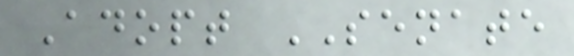Adopt SENATE
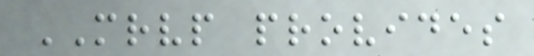MRVP provides
